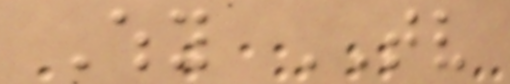Why TV
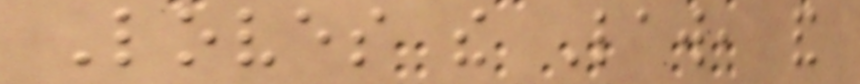Loves the Law, and
